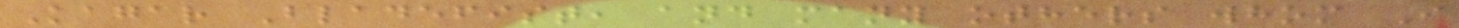Kagar Bladefist, and many others whom I
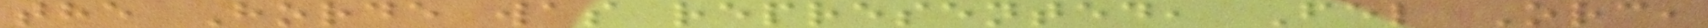the Horde was represented, Fel Orc,
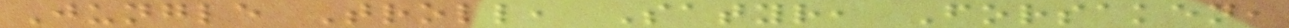Jungle Troll, Satyr, Forsaken,
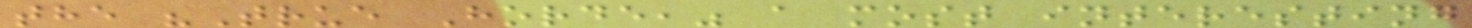the "True Horde," a most interesting
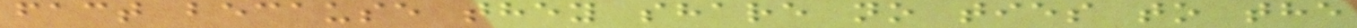fact because they share no ties to the
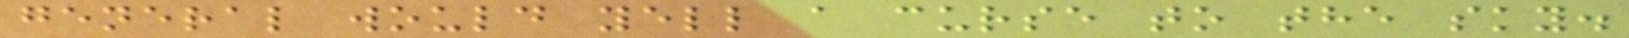general would yell a curse to the sky.
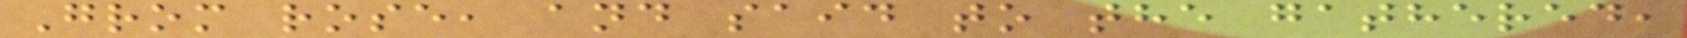Grom rose, and said to the gathered,
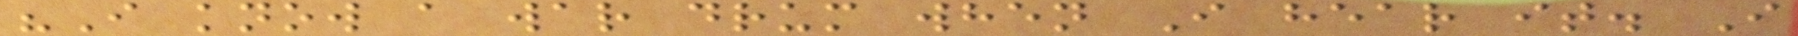"I know a war drum when I hear it. I
